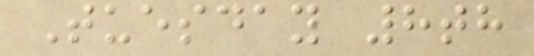Tuesday 8th
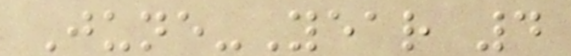June-Year 4
